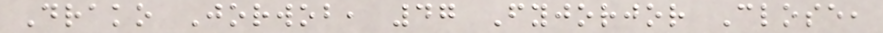Drako Jorwob, 47 Fyjorjor Close,
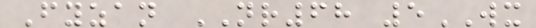Fyzan NR68 5WX
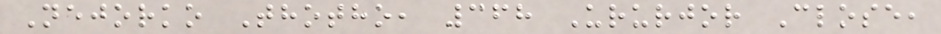Nejorko Thotho, 368 Ururjor Close,
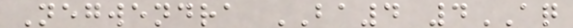Negwendra BA4 4AQ
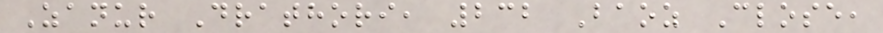Zanur Drathori, 232 Baoz Close,
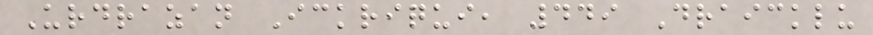Urdrazan Ickriqui, 449 Draicklu
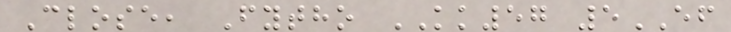Close, Fytho KK57 5EF
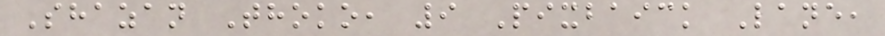Shazan Thoko, 9 Pixbaick Lane,
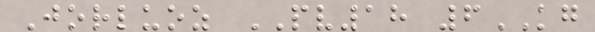Jorluoz PV18 6KG
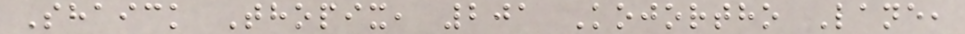Shaick Thopix, 201 Kojortho Lane,
